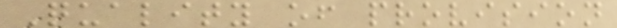Quality of provision
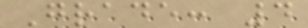Grade: 4
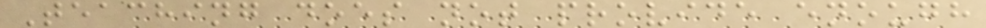Teaching does not provide enough
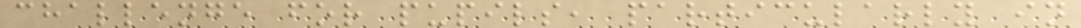challenge for pupils, particularly in
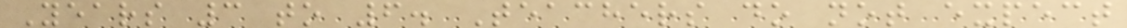Years 3 to 6. Teachers do not expect
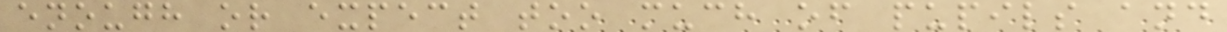enough or expect too much of pupils and
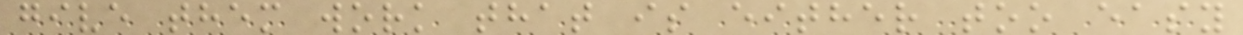give them work that is either too easy
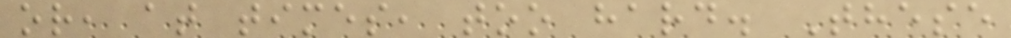or, at times, too hard. These
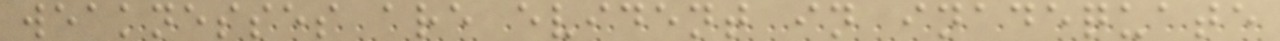weaknesses are evident in inadequate
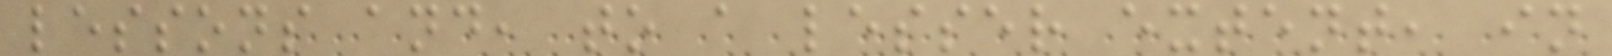lessons and, to a lesser extent, in
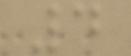4
